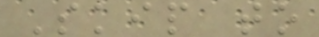Skip to
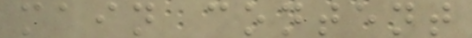main content
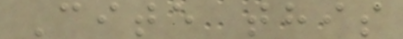Cite this
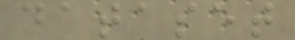dataset
